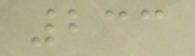233
